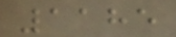1185
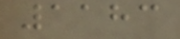1183
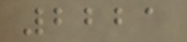2221
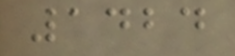1424
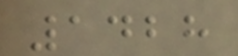1428
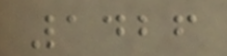1426
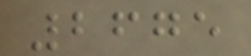2675
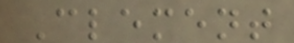Clement
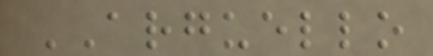ARGUELLO
